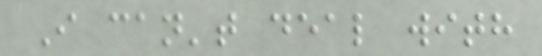I can't deal with
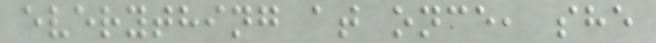everything at once, she
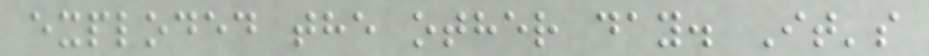exploded the other day. It's
